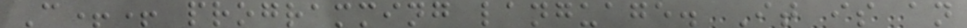C++ programming language. It is an
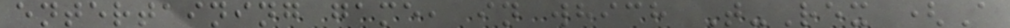entertaining game, in which T-Rex (A
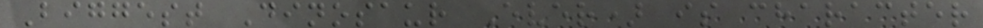Biggest Dinosaur Ever) is character
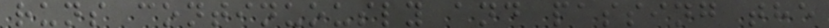runs continuously and passing the
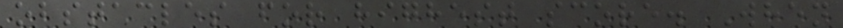obstacles for highest score. When
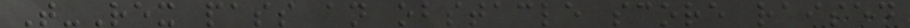T-Rex pass an obstacle score raised
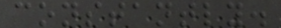constantly.
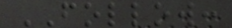FOLLOW:
